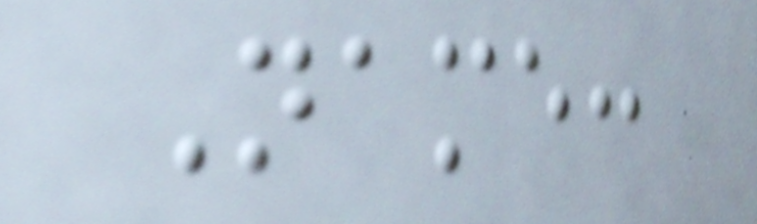Name:
